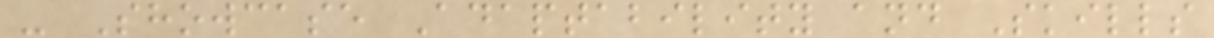- Showcase Adaptability and Skills
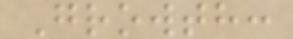Growth:
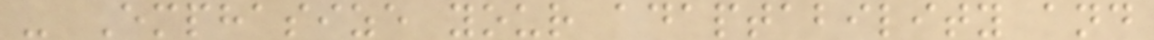- Emphasize your adaptability and
